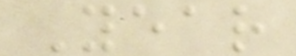Year
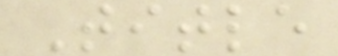Title
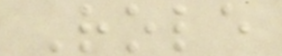Role
